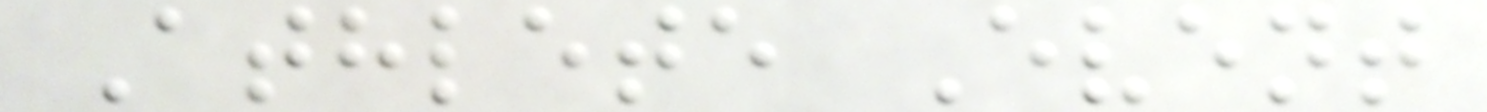Athlete Event
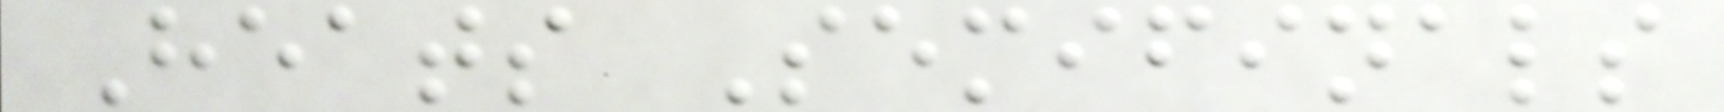Heats Semifinals
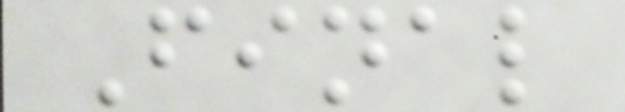Final
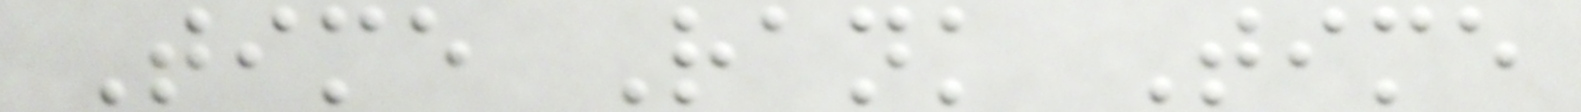Time Rank Time
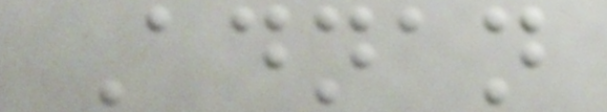Adnan
